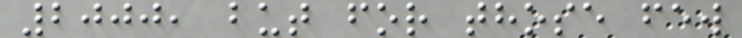2000, but for those few
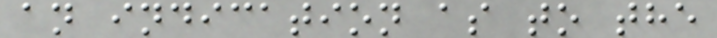an indication as to the
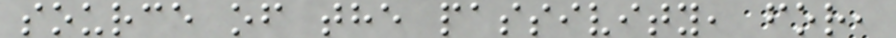source of the passivity, for,
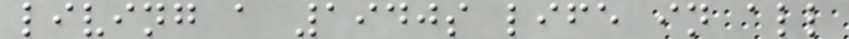living a 1940s life in all
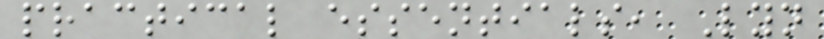practical essentials, Lyn
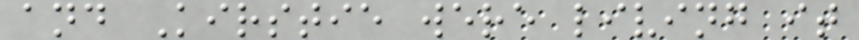and Kirstie were living it
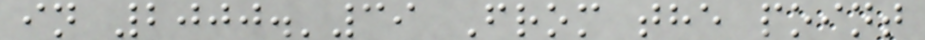in 2000.'39 From the point
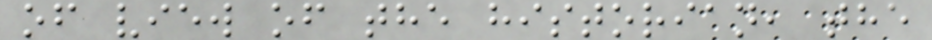of view of the historian, the
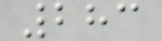283
